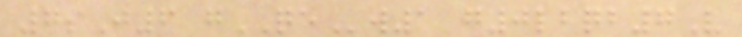7sJ6 gQEw1 g0lbqb7V
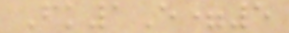Fk1E=5
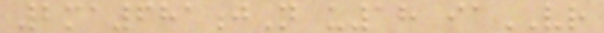2ma681jN u18 iaVR
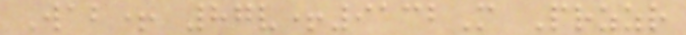Wab+ 87v+9132M Przzr
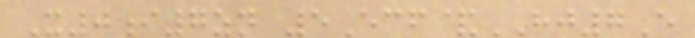X0i7zn 5Ecf&HJ7E
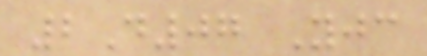2D07 Yjc
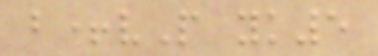b+vP yk5
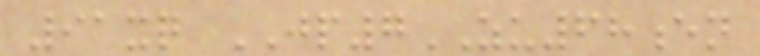91xq JP7ZU68en
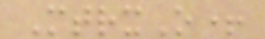MtrxO+
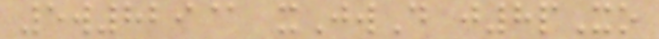5w829@ xJwD j8pXo
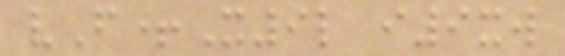vF+X9l i9xw
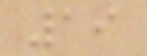19
